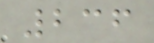236
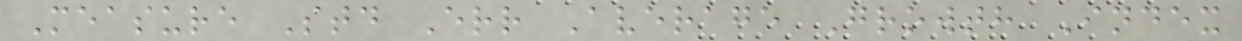Measure Std Err Average Growth Index
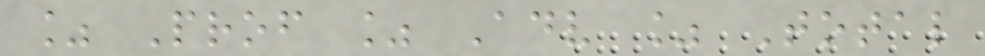% Prof % Adv % Total
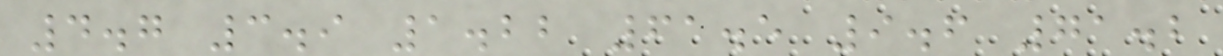4.7 3.9 1.22 61.5 9.6 71.2
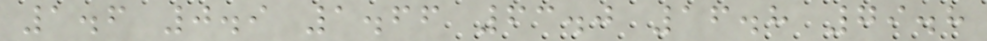1.6 0.9 1.66 63.0 16.8 79.8
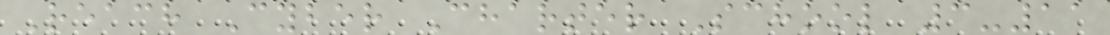Reach Cyber Charter School 3-11
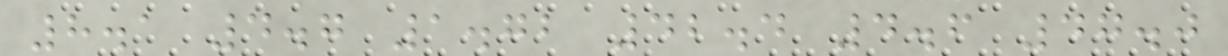8.1 4.7 1.72 42.4 4.6 47.0
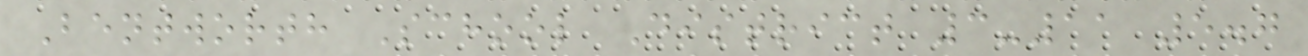Bentworth School District 3-11 5.7
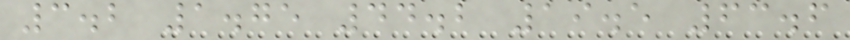3.2 1.75 44.2 19.5 63.6
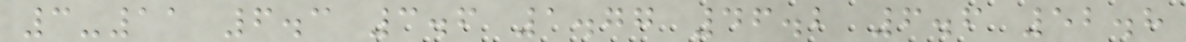3-11 6.3 3.6 1.77 46.2 6.6 52.8
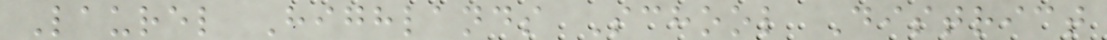Laurel Highlands School District
